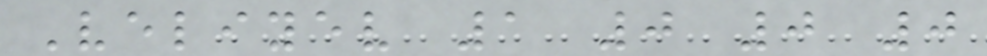Veliyev 1 0 0 0
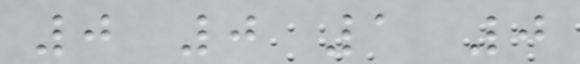0 0 1 0
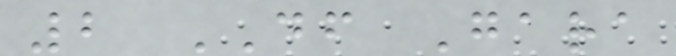2 DF Gara
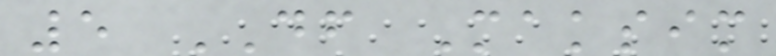5 DF Maksim
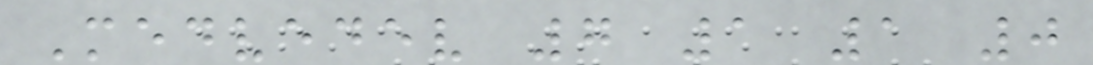Medvedev 7 1 1 0
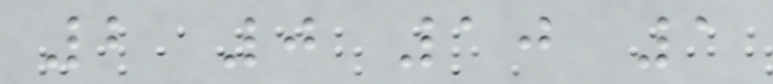2 0 10 1
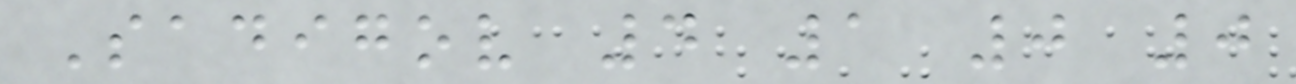Sadigov 4 1 0 0
